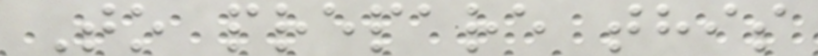To prepare this
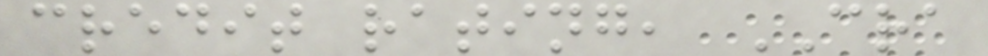credit rating, CRA
